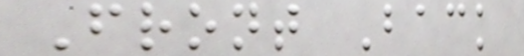Front Back
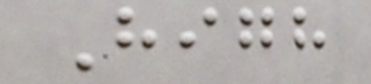High
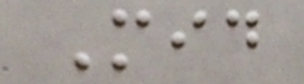Mid
